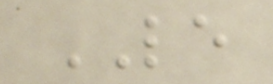LE
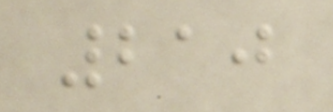210
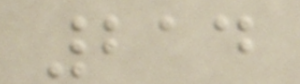214
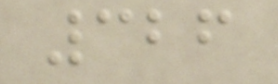326
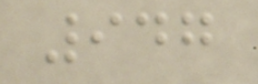947
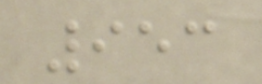953
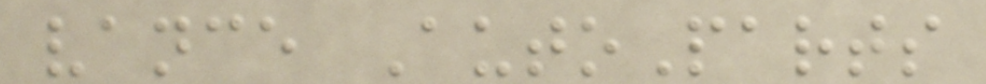vance AutoParts
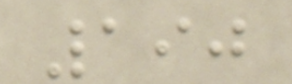190
